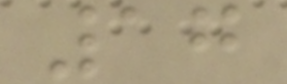17
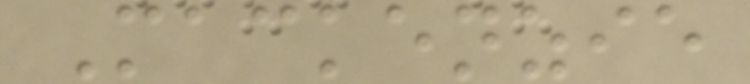Mackenzie
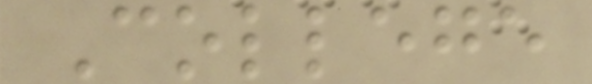College
